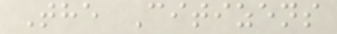The Citizens
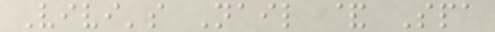Vivi's Nail & Spa
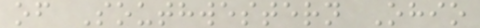of Southwestern Ohio
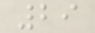29
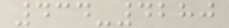434-4280
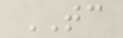TC
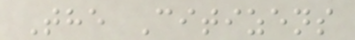The Citizens
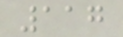117
